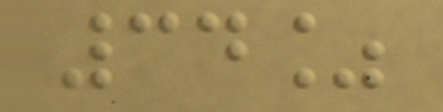34%
